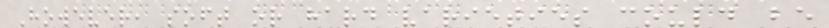However, soft or hard varieties could be
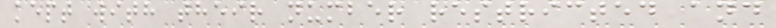kept with their number restricted and
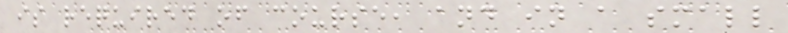is required of course, and in a small
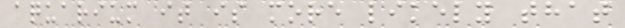aquarium it is more likely that
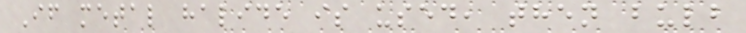If metal halide is used, then bulb
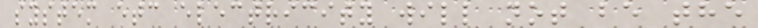system etc electricity will not be the
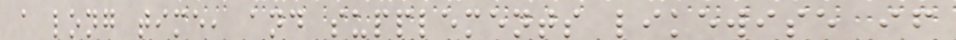a long time, and supplements likewise if
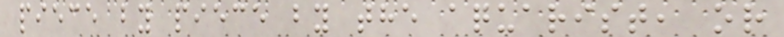piece by piece by the aquarist, or
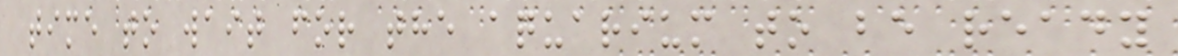time to wait for the aquarium to be ready
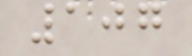107
